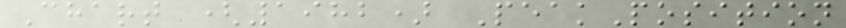Chart (1982) PeakPosition
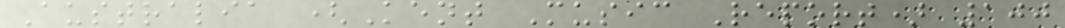Australia (Kent Music Report) 100
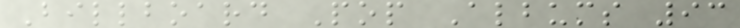Billboard Pop Albums 93
